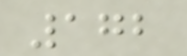172
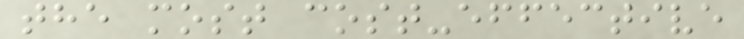the most cost-effective
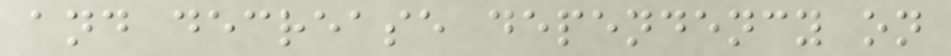and decrease dependency on
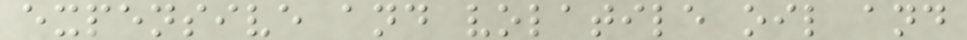expensive and volatile oil and
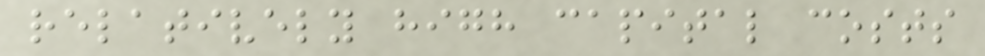relatively high capital costs
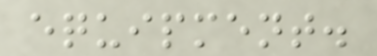equipment.
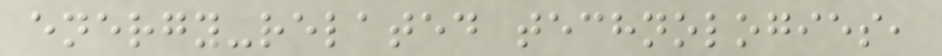energy-related technologies,
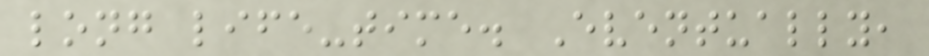long life-time. Eventually,
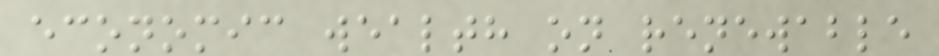economic wealth on renewable
